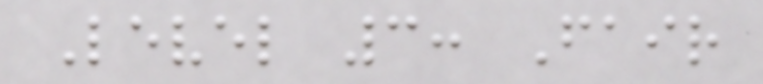Level 3: Fair
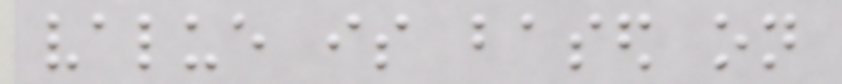value is based on
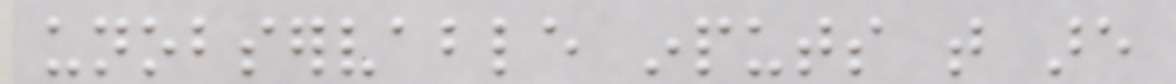unobservable inputs that are
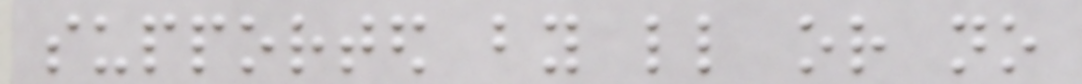supported by little or no
